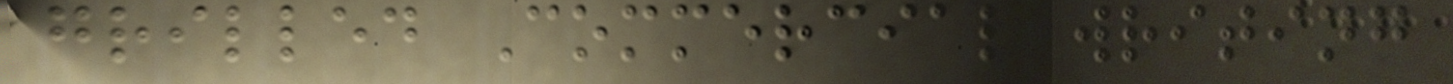grilled Commercial writing
